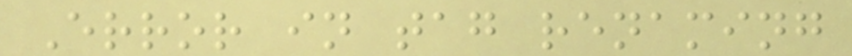Error in tag renaming
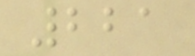221
